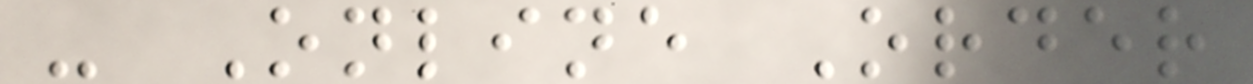- Online Order
